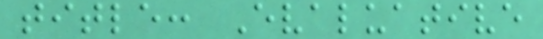title: Evaluative
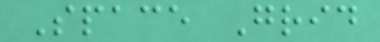Space Grid
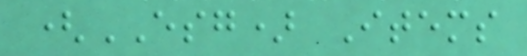(ESG) Items
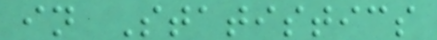in Statistics
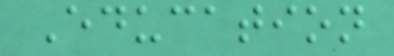Education
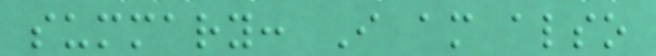summary: I am also
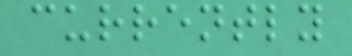currently
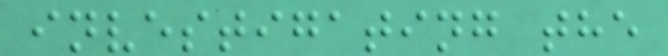investigating the
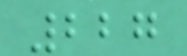227
